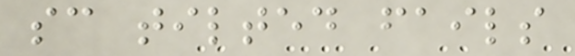sc tilted fails
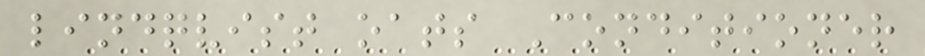lindqvist oats Conditioner
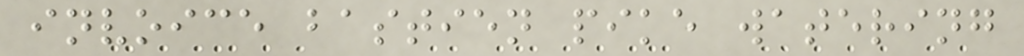invoice bastien pike watering
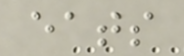eats
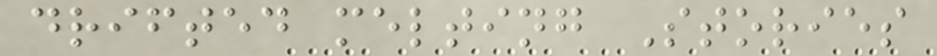drifted melting Stories
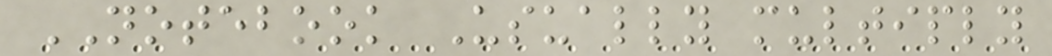NOTEBOOK Usually multiply
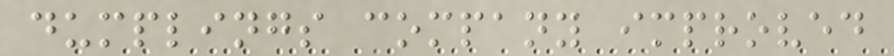dumplings company improved
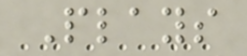Plays
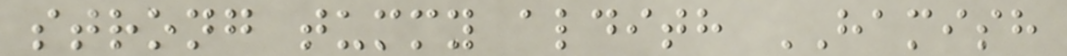strong tummy aldith HAMISH
